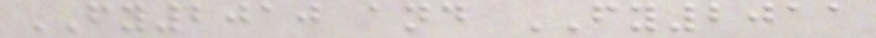FY2010 and FY2011
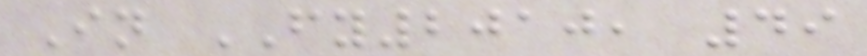In FY2010, 49
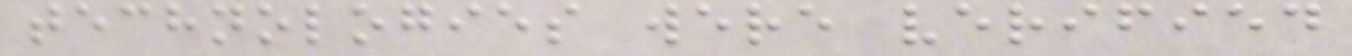technologies were verified
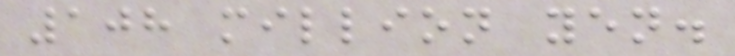108 million yen.
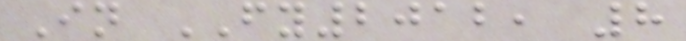In FY2012, 8
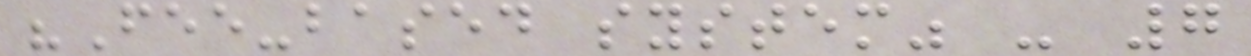"Fee-based system" - 7
